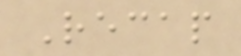Recap
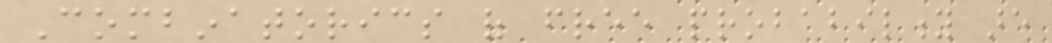Combinatorics of free probability are
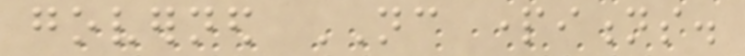governed NC partitions.
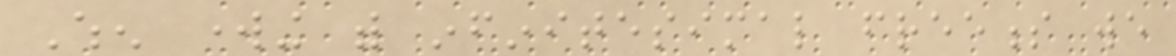When working with infinitesimal freeness we
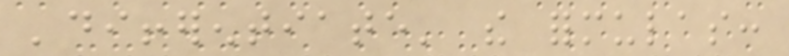'differentiate' the formulas:
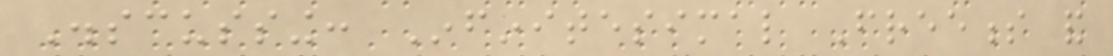Disscussing: Infinitesimal Freeness and
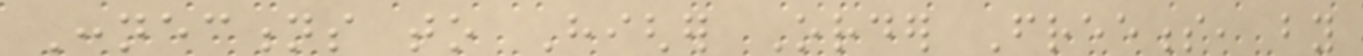Connections to Higher Order Freeness, by
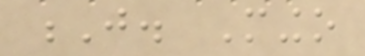J. Mingo
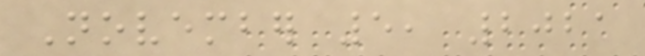November 5, 2021
